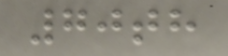70th
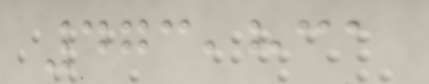473,831
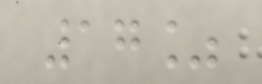17%
